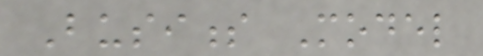Business Model
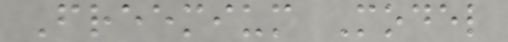Freemium Model
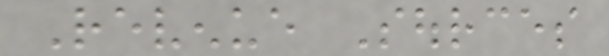Revenue Sources
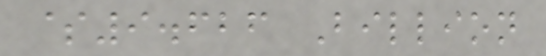$9.626 Billion
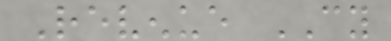Revenue CY
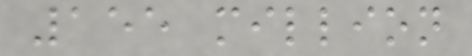155 million
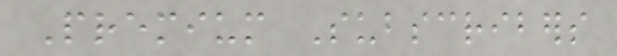Premium Subscribers
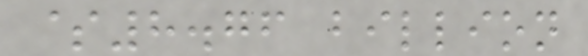$8.76 billion
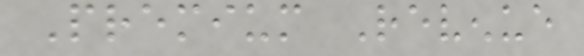Premium Revenue
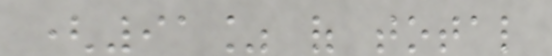(91% of total
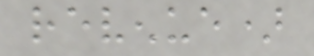revenue)
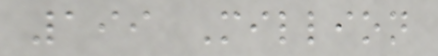199 Million
